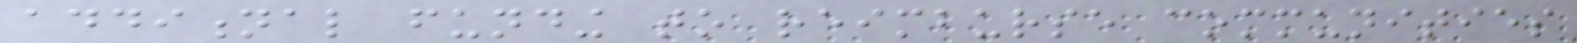additional funding to reimburse communities
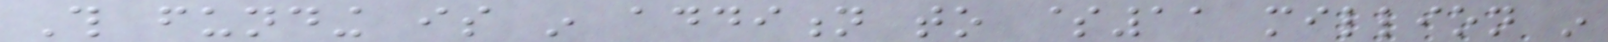This funding is in addition to $11 million in
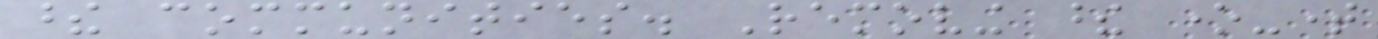these communities. Removing these one-time
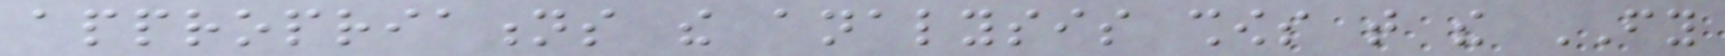appropriations the analysis shows that the FY
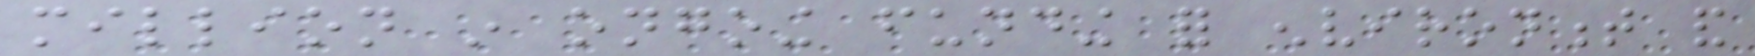million in ongoing funding for environment and
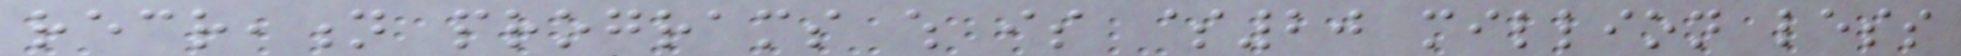recreation programs which is $20 million less
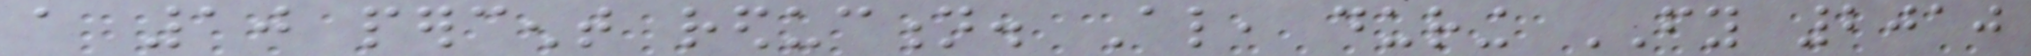a 10 percent reduction. Also, during FY 2010
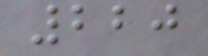220
